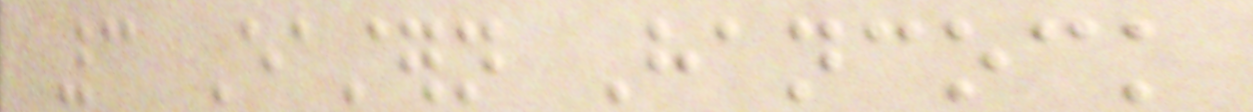3 Eastern Hancock
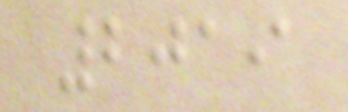2019
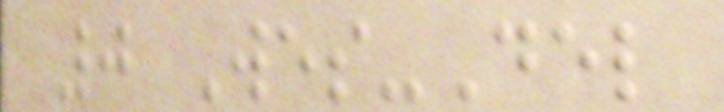0 Wes-Del
